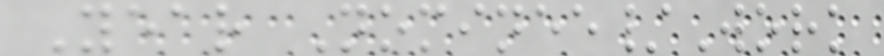Year Nominee/Work
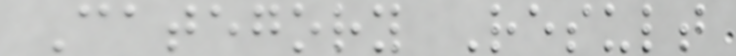Category Result
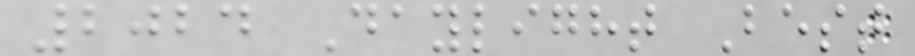2024 Daylight Best
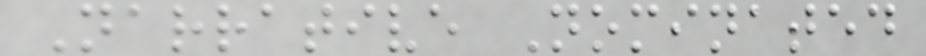Narrative Nominated
